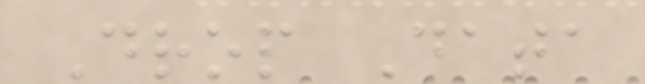Drop Data
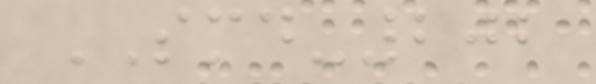SMD-202
